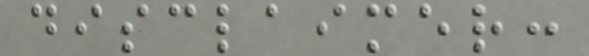disclaimer:
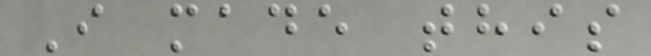I made this
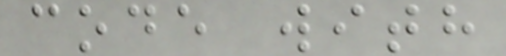code with
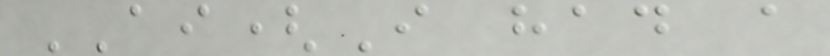AI(I had a
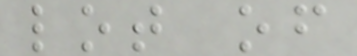lot of
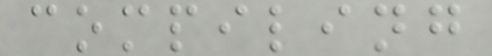compiling
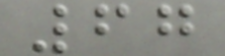67
